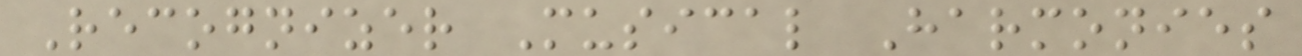Recognizer Musical Harmonies
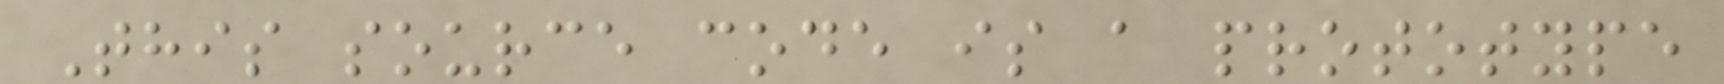This source code is a prototype
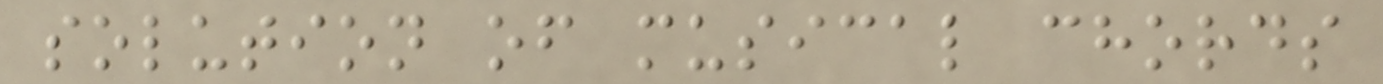solution of musical chords
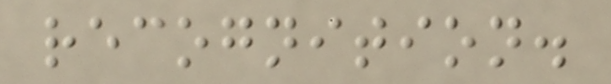recognition.
